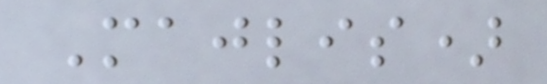Majlis)
